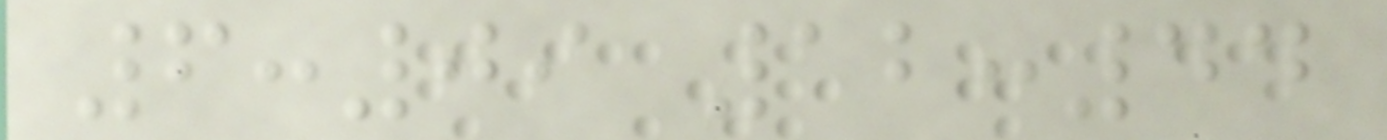6:09 12:44
